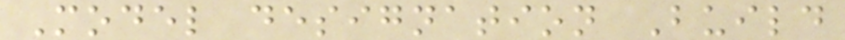Model designation Build
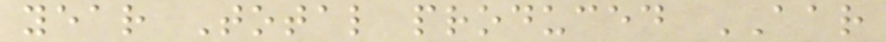year Total produced AAR
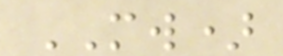MW)
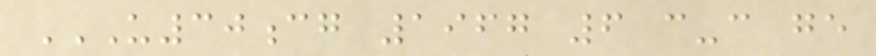U30CG 1967 6 C-C GE
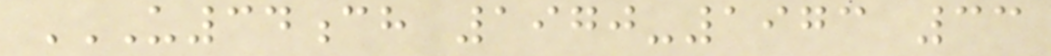U34CH 1970-1973 33
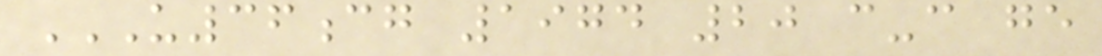U36CG 1974 20 C-C GE
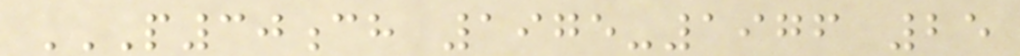P30CH 1975-1976 25
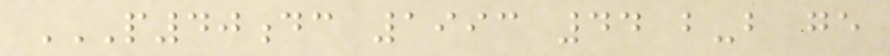P40DC 1993 44 B-B GE
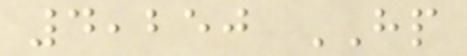4,250 HP
